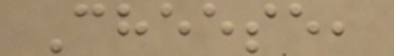Cheese,
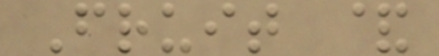Fruit &
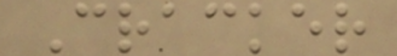Cracker
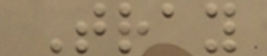Tray
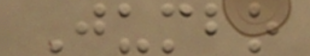Jumbo
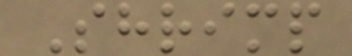Shrimp
